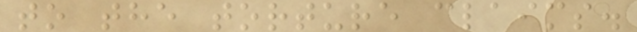to the torture claims.
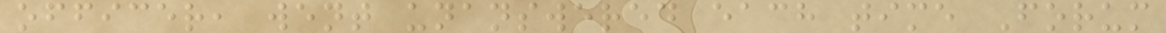officer, went unanswered each time Forum
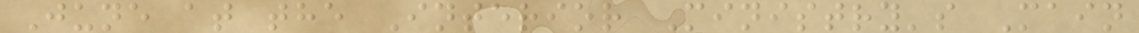June at the Interior Ministry's Main
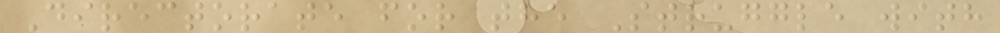Directorate for the Struggle with
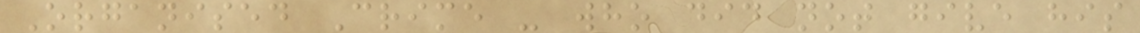Organised Crime - who did not give his
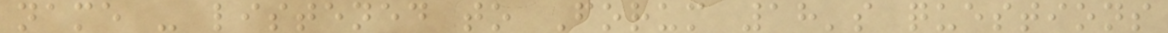name - listened to Forum 18's questions
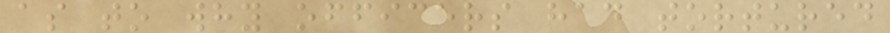as to why officers had tortured
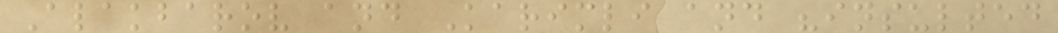Alakbarov and Karimli and "insulted
